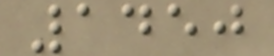1450
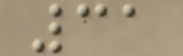31
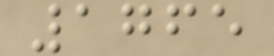1765
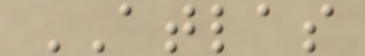ATLAS
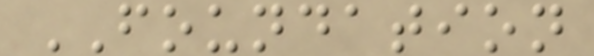FOUNDATION
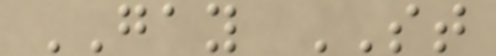GAY ST
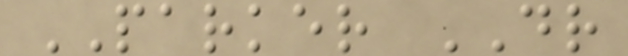PARKER DR
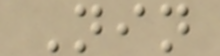Nin
